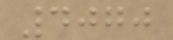4070
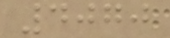4070
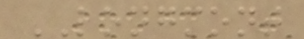LONGMONT
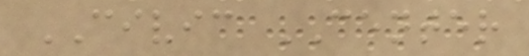CIVIC CENTER
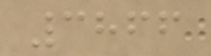3866
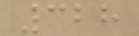328
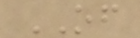OF
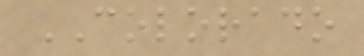COLORADO
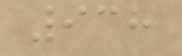938
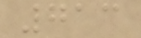713
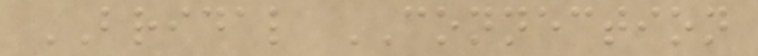BRIDAL CONNECTION
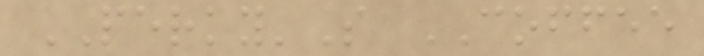PERKY'S COFFEE
